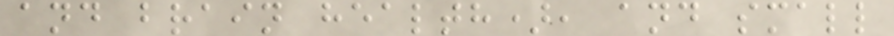and brain health), and small
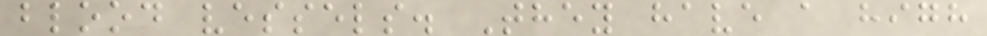blood vessels. They have a high
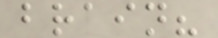brain?
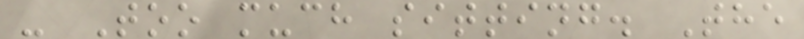- Too much sitting. The
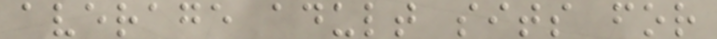average adult sits for
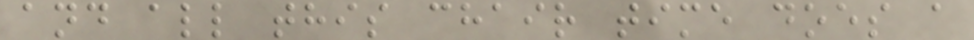and all this chair time does a
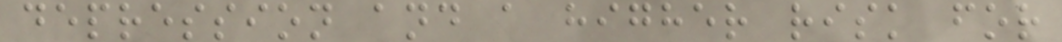depression and a higher risk for
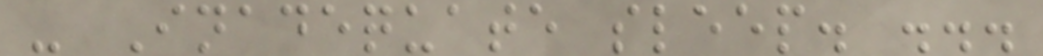- Inadequate sleep. ...
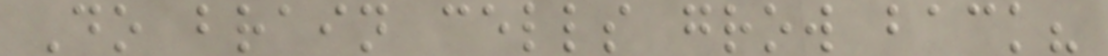Do brain cells grow back?
